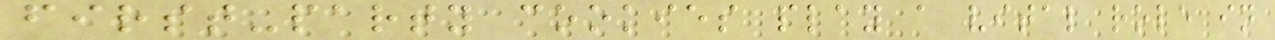first-party cookies play a vital role in
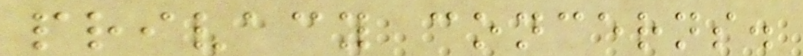privacy concerns.
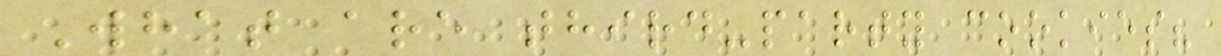What are third-party cookies?
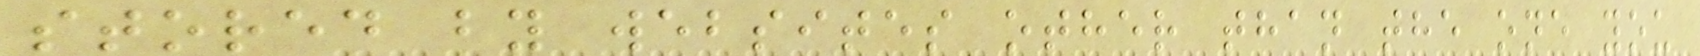stored by websites other than the one you
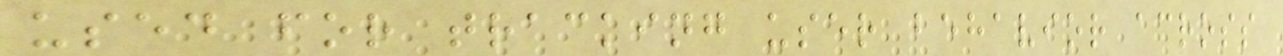used for tracking user behavior across
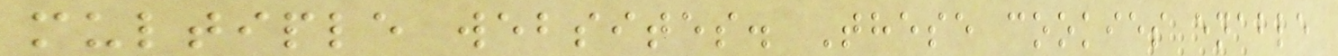multiple websites. These cookies enable
